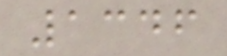1346
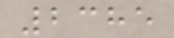2385
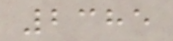2385
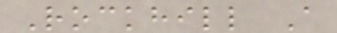Rockhill A
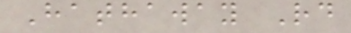Hathaway Rd
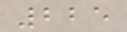225
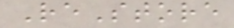ReStore
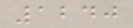1240
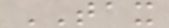TAX
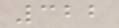322
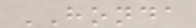HONDA
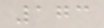173
